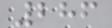286
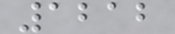1212
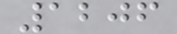1206
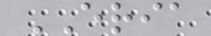ERIA
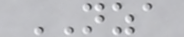NZA
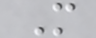M
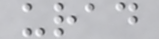urad
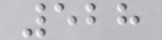528
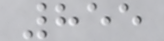855
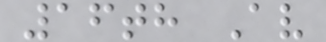16th Av
